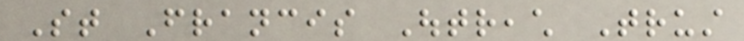St Francis Outreach Trust
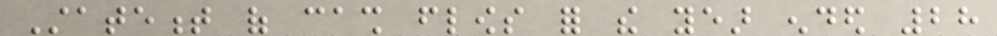Statement of cash flows for the year ended 28
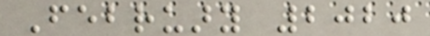February 2020
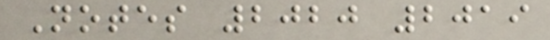Notes 2020 2019
